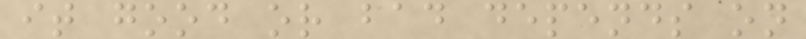it good or bad depends on
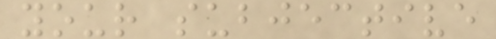your subjective
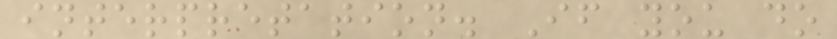interpretation. If you do
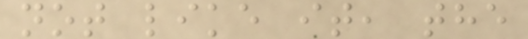not like it, the
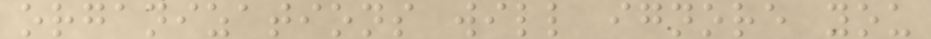organizations will ignore you
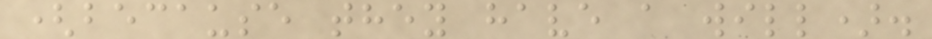(because they have a will).
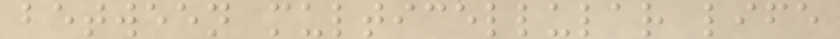between multicellular life
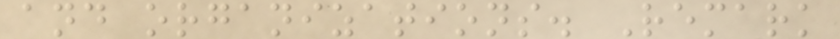and organizations. Remark
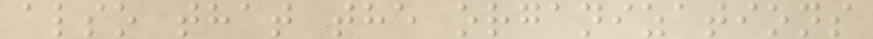also that the organizations
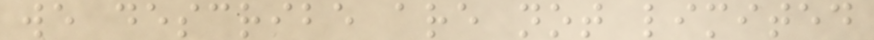we describe are not limited
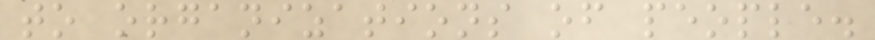to organizations of people.
